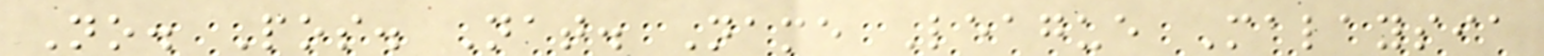No. Pos. Nat. Name League Malaysia
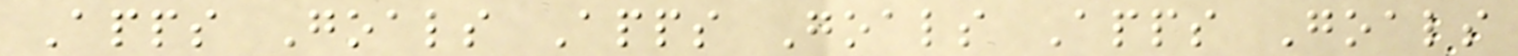Apps Goals Apps Goals Apps Goals
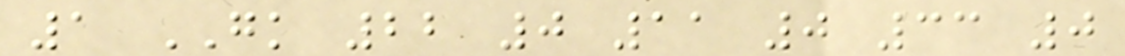1 GK 22 0 11 0 33 0
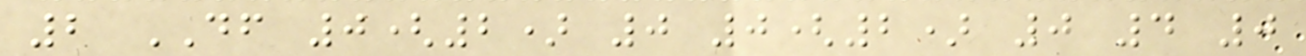2 DF 0(2) 0 0(2) 0 4 0
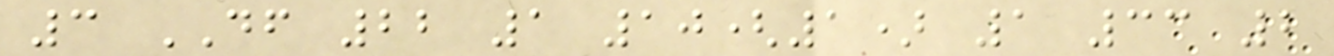3 DF 22 1 10(1) 1 33 2
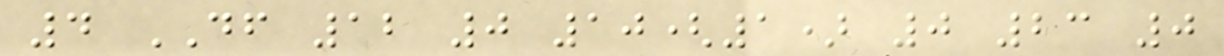4 DF 12 0 10(1) 0 23 0
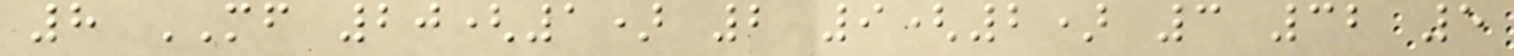8 MF 20(1) 2 9(2) 3 32 5
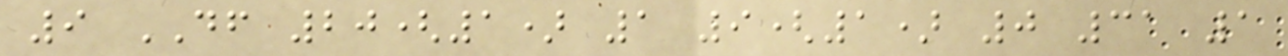9 DF 20(1) 1 9(1) 0 31 1
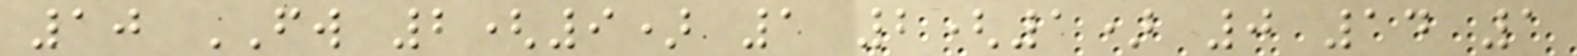10 FW 2(9) 1 2(1) 0 14 1
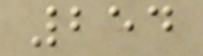254
